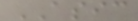ASIC
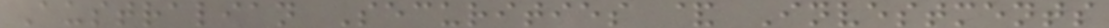Australian Securities & Investments
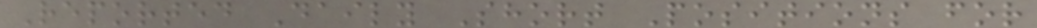Reported Daily Short Positions for
